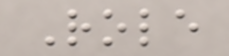Role
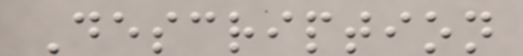Description
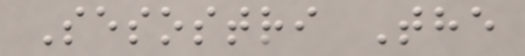Sesostri The
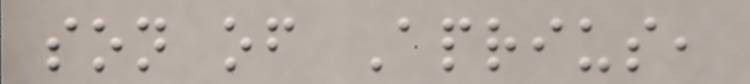son of Aprius,
